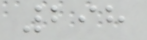298
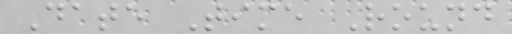Date Time Round
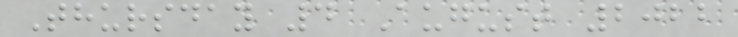Thursday 4 August 2022
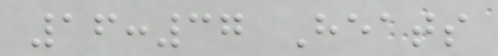16:37 Heats
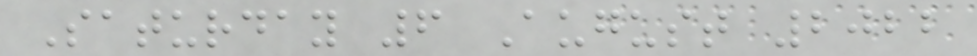Saturday 6 August 2022
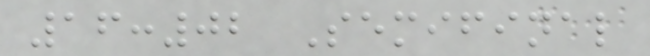16:02 Semifinal
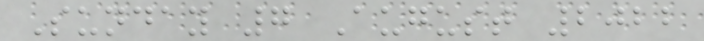Sunday 7 August 2022
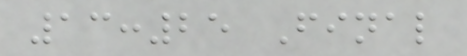13:25 Final
